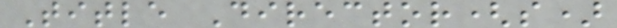Title Director(s)
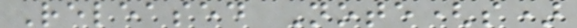Released Note(s)
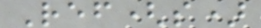Ref(s)
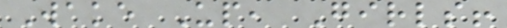Wake Up, Girls!
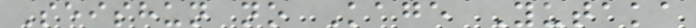Seishun no Kage Yutaka
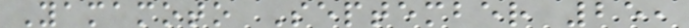Yamamoto September 25,
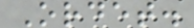Ordet.
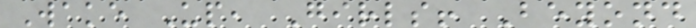Wake Up, Girls! Beyond
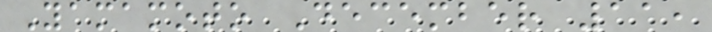Yamamoto December 11,
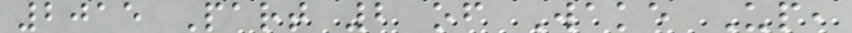2015 Part 2 of Wake Up,
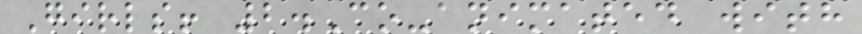Girls! 2.Co-animated with
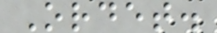Ordet.
